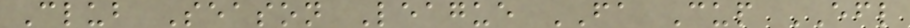Club Season League FA Cup EFL
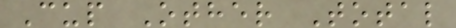Cup Other Total
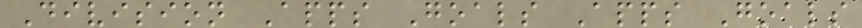Division Apps Goals Apps Goals
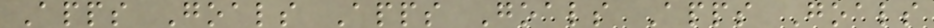Apps Goals Apps Goals Apps Goals
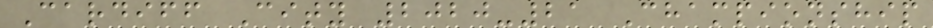Cardiff City 2020-21 Championship
